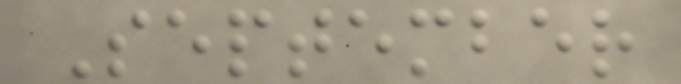September
